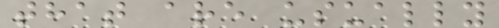that are usually
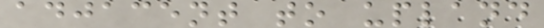adjacent to upland
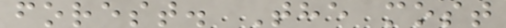forest. The most
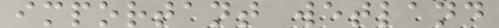important wetland
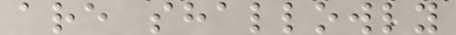are shallowly
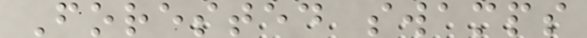Forested swamps
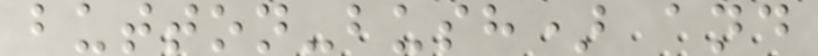button-bush) and
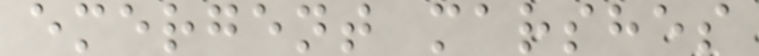emergent marshes
